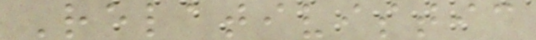Relativistic
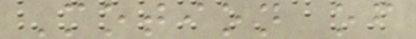Motion of
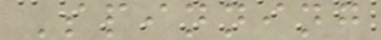Spinning
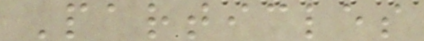Particles
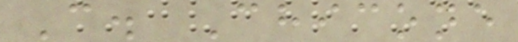C. Chicone
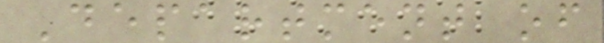Department of
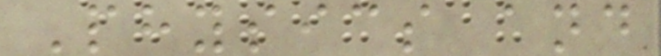Physics and
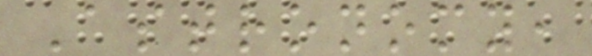Astronomy,
